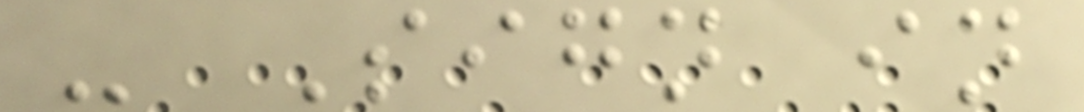- Sign in
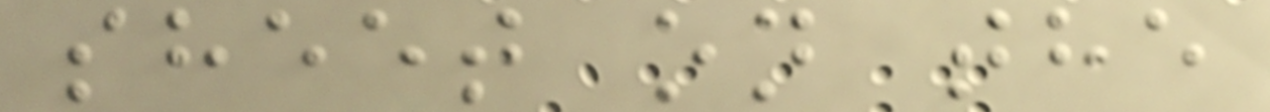sheet on the
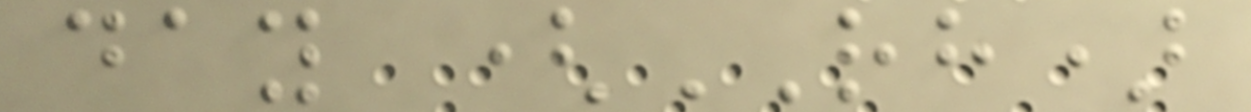day (RH)
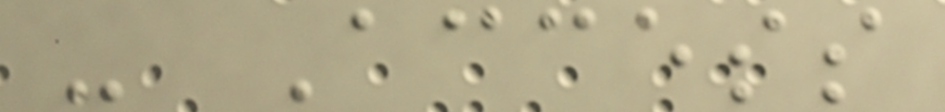- Access
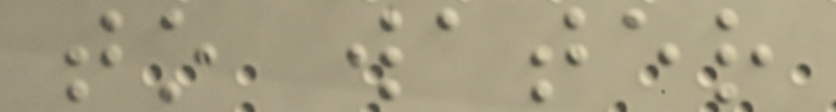to water
